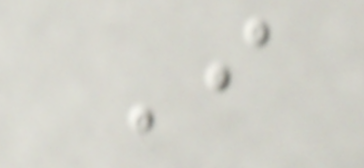I
